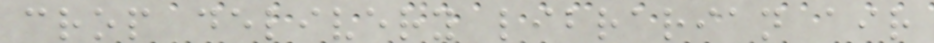crop delivery librarian air
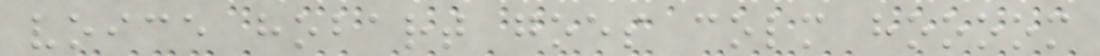voice hobart goes colm hoooom
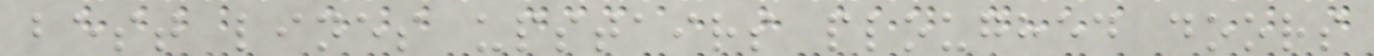best lines upstairs ploughed doors
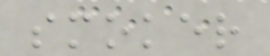smoker
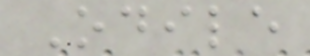Odile
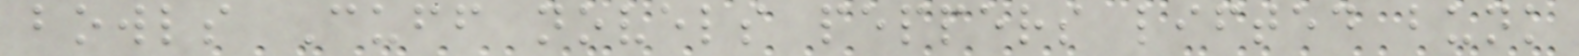bowls Cuff novels peppers lifted bunk
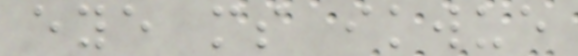eye ms ikwue
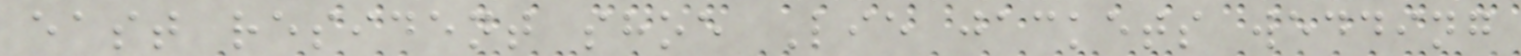east resident shoe Lie jackets wedding
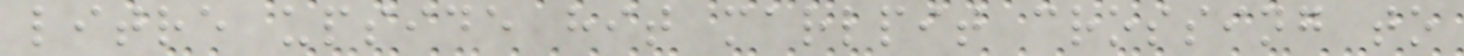litre upside hit marlpit crossing to
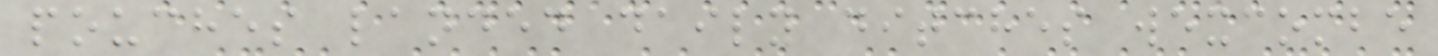pouches landed daily ditches wexcombe
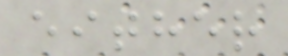either
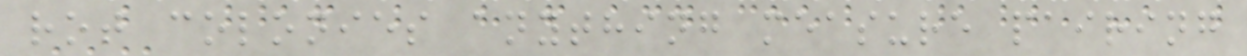rot colonies anything measure pairing
